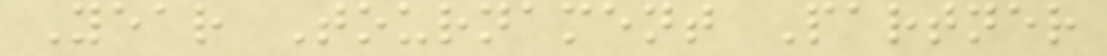Year Tournament Partner
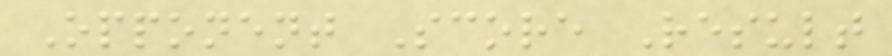Opponent Score Result
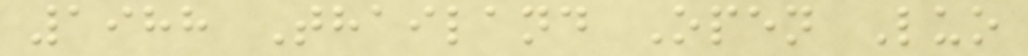1988 Thailand Open Luo
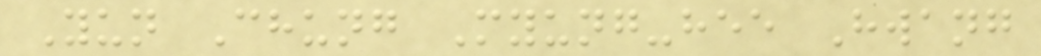Yun Chung Myung-hee Hwang
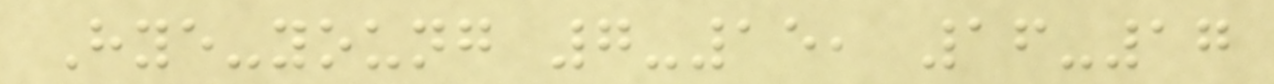Hye-young 7-15, 16-17
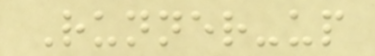Runner-up
